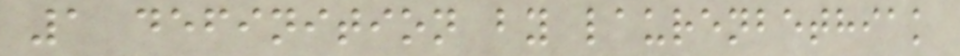1 definition by laurenbethiak
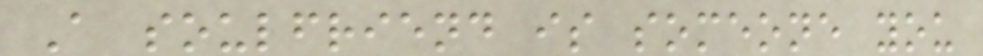A soulfriend is someone you
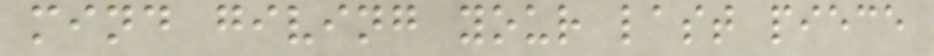mind giving your last piece
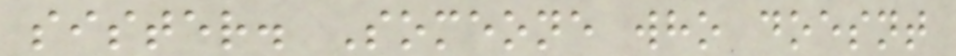sister. Someone who doesnt
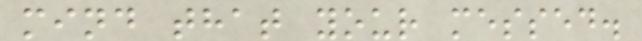mind that your messed.
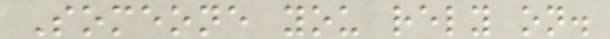Someone you rely on.
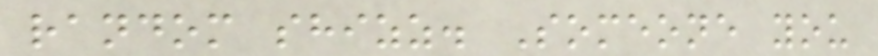random shizz. Someone you
